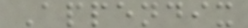Appendix
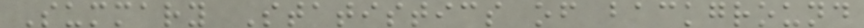Summary Statistics of background
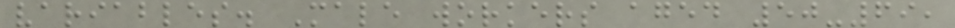variables. Male workers aged 50-69,
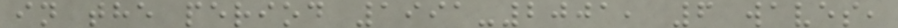in the period 1991-2001, 6 waves,
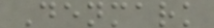Denmark
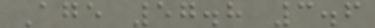Age 57.8 3.6
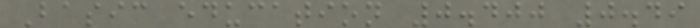Basic education 0.400 0.49
